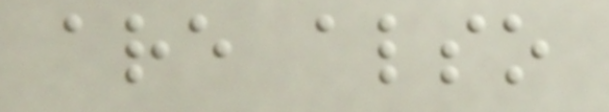are also
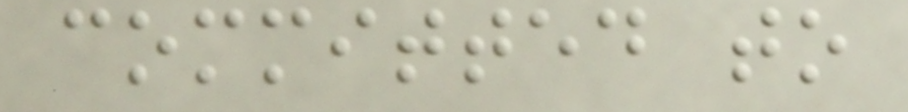committed to
